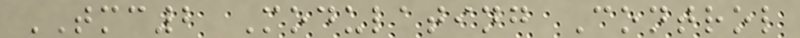TMC2 Modulating Control
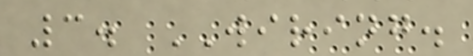3. WIRING.
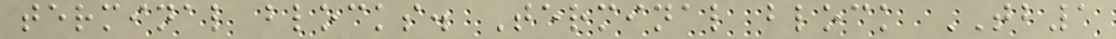terminal blocks. Terminal block TB1
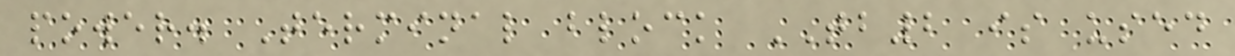power. Terminal block TB2 is used
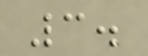3.
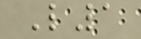L1
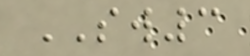SW3
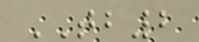TB2
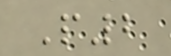P2
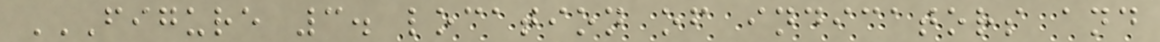FIGURE 3. LOCATION OF INDICATORS AND
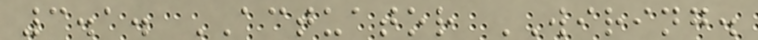3.1. ACTUATOR WIRING.
